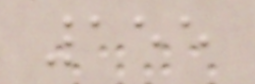155
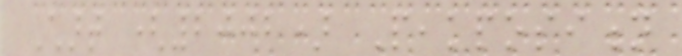Chart (2002) Peakposition
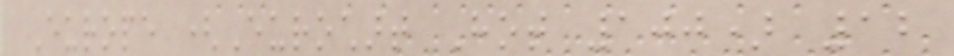Europe (Eurochart Hot 100) 12
